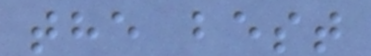the best
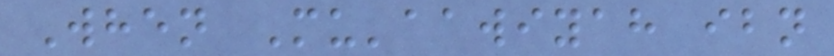When Mu'aawiyah ibn
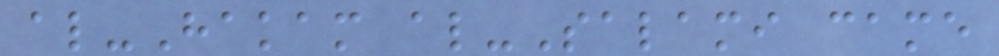al-Hakam al-Salami came
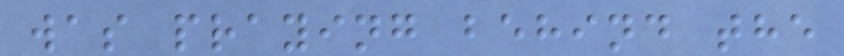was praying behind the
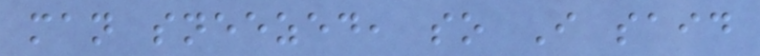man sneezed, so I said
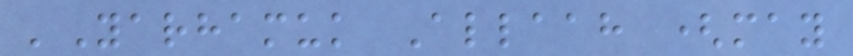'Yarhamuk Allaah (may
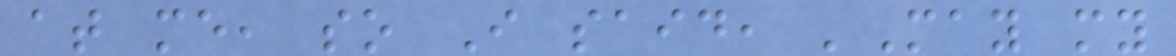at me, so I said, 'May my
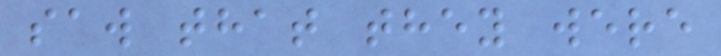saw that they were
